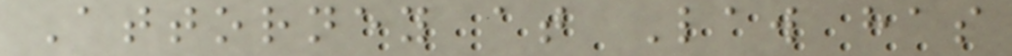Attorney at Law has
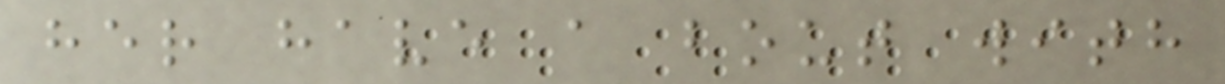her have a bout with
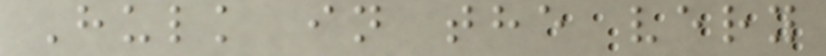Hulk in the very
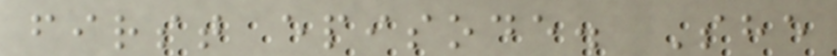first episode. She
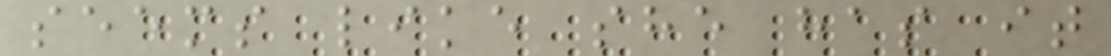seems like she has it
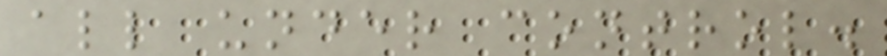all under control.
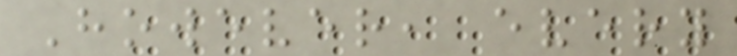However, every
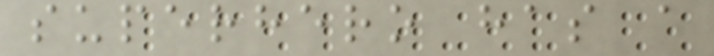superhero has a
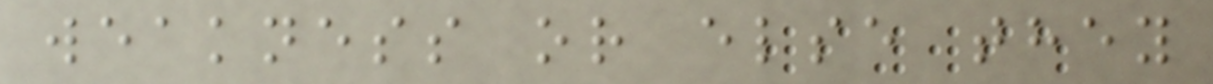weakness or else they
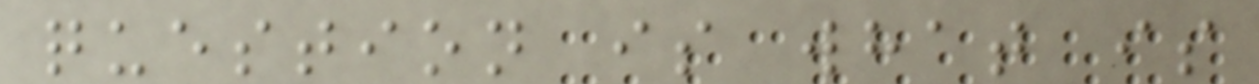question is what is
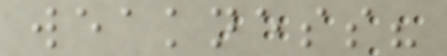weakness?
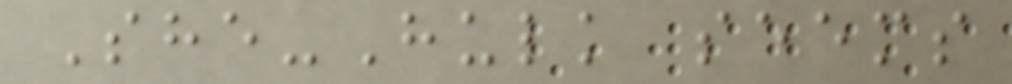She-Hulk seems
